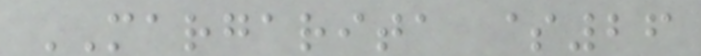MARGARITA $26
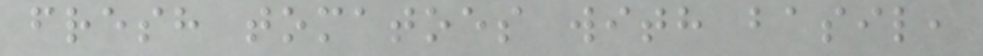fresh tomatoes with basil,
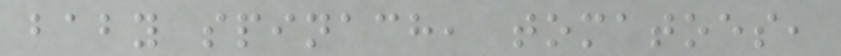baby spinach, tomatoes,
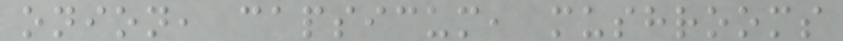onion, capsicum, mushrooms
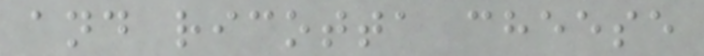and ricotta cheese
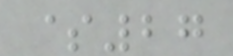$27
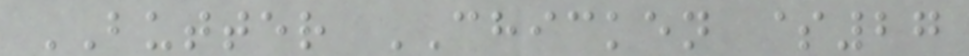BUTTER CHICKEN $27
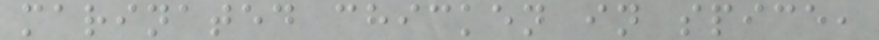marinated chicken in spice,
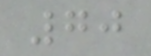70
